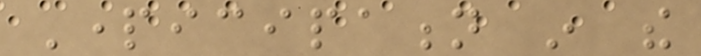Participation in the
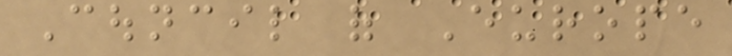Council of Europe
